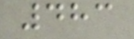483
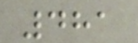481
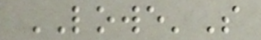LOWE'S
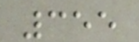355
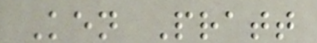Ken Pratt
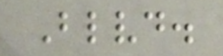Blvd.
